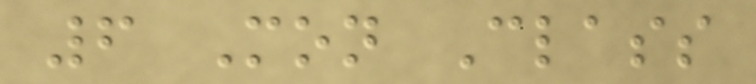6 Mon Class
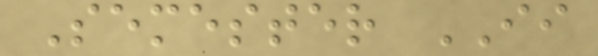Semester II
